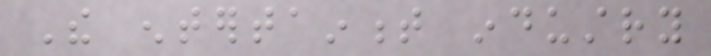The entertainment industry
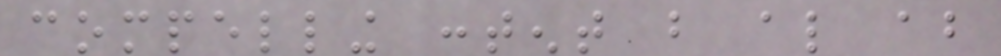compelling content but also about
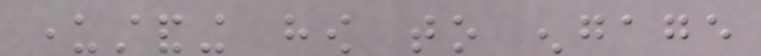understanding how to engage
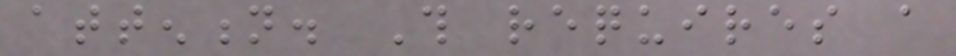attention. This requires a
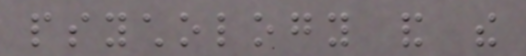psychology and the
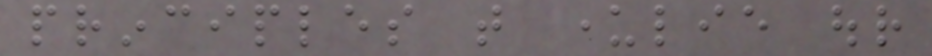principles that underlie our
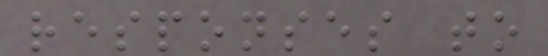responses to
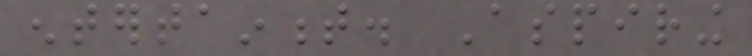entertainment. Aspiring
